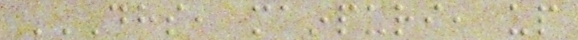DHS, MAINPURI, UP
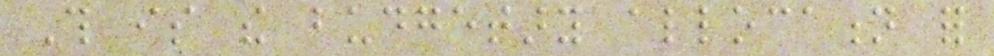This is the budgetary allocation for
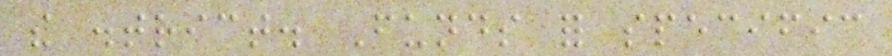the district. Funds for specific
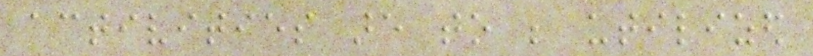activities are to be utilized
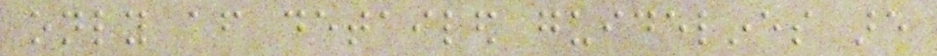only after detailed guidelines are
